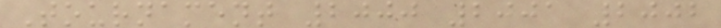Tournament 2000 2001 2002
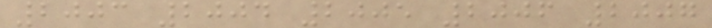2003 2004 2005 2006 2007
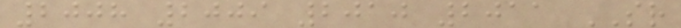2008 2009 2010 2011 SR
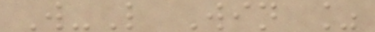W-L Win %
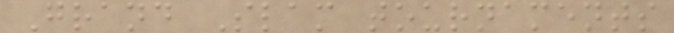Grand Slam tournaments
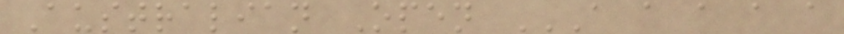Australian Open A A A A A
